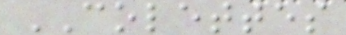COLETTES
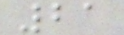21
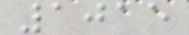1015
